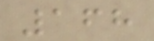168
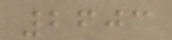2603
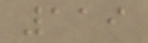119
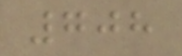708
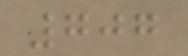707
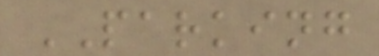PARKING
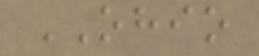OHIO
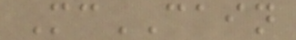McCAIN
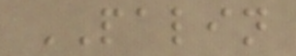PALIN
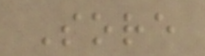Sore
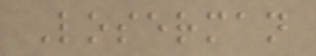Loserman
